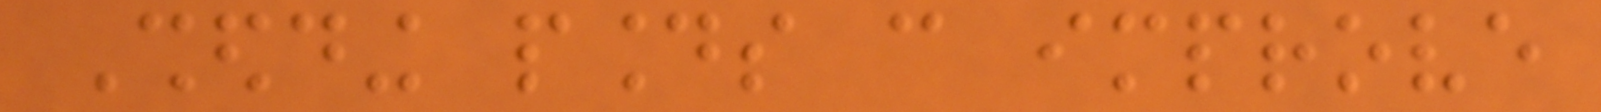Shedding pounds can improve
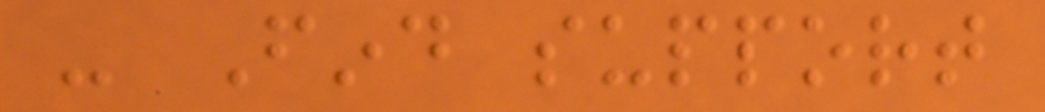- Find support
